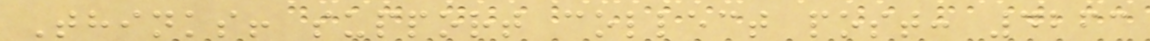Thinks! support collect post: 4263
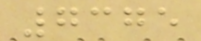7375
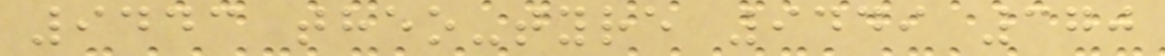9443 theo-tyre 9449 370
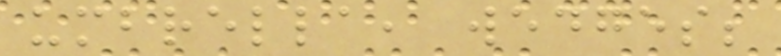umbrella, wedges;
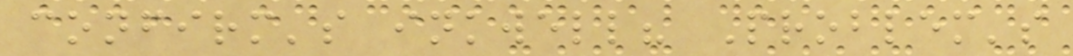confirm's inkwell? Problem's
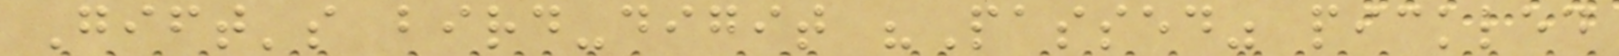Gift's bird-digit "Passed" pickled
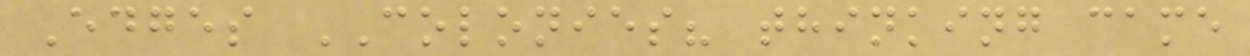Edges COLONIES? thinking came
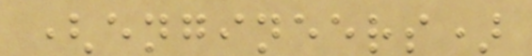(engineers)
